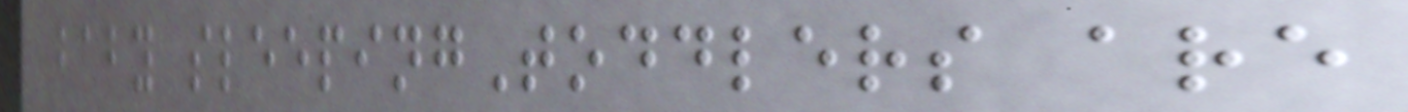baby sleepingToddlers are
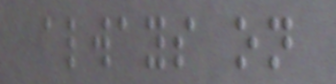always on
